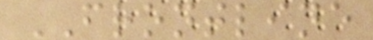FRONTLINE
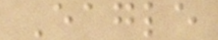Eagle
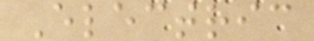Electric
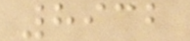8932
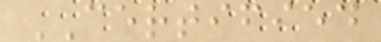CERTIFIED
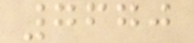7670
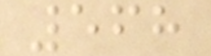568
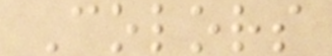Colors
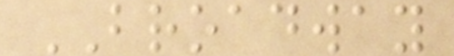BROADWAY
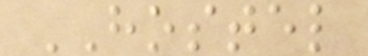HOSTEL
